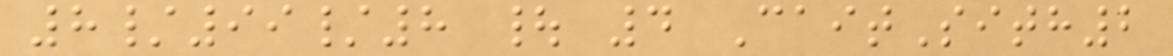8/99/8 | 4 CaitSith2
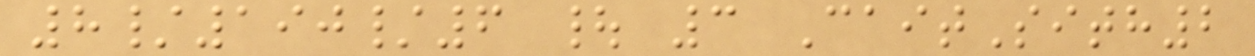8/190/6 | 3 CaitSith2
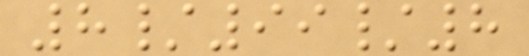8/99/8
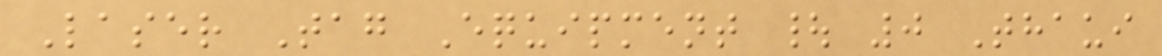Laser Tag Equipment | 0 Thaui
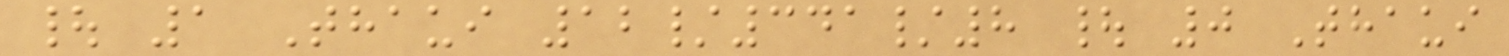| 1 Thaui 12/341/8 | 0 Thaui
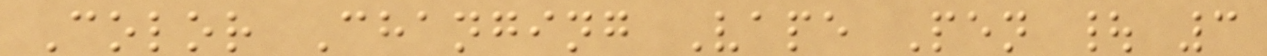Color Changing Vape Pen | 3
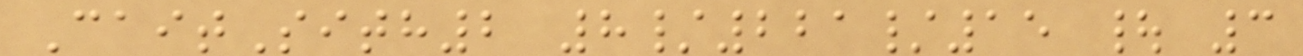CaitSith2 8/221/15 | 3
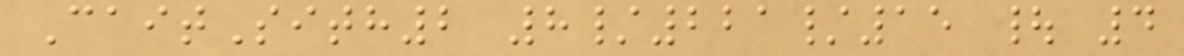CaitSith2 8/221/15 | 4
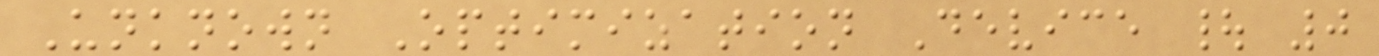Unknown Optimization Device | 0
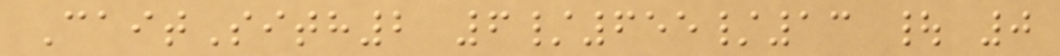CaitSith2 6/655/13 | 0
